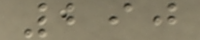290
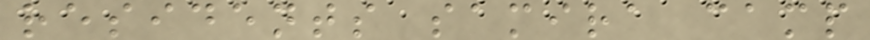residents samira camp
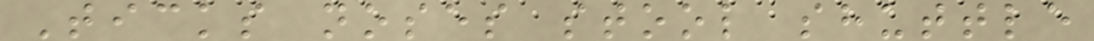Ticks noses stool shuttle
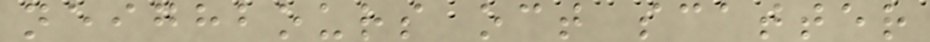neighbours oct scatter
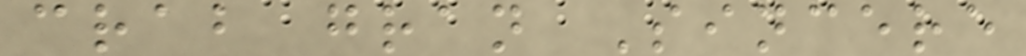crab gran Sincere
